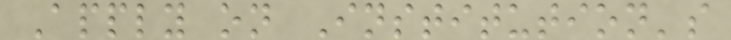Apply on Institution's
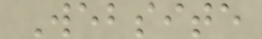Website
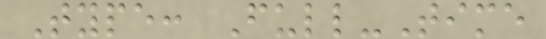Type: Full-Time
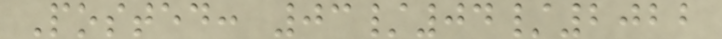Posted: 03/04/2022
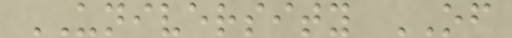UNIVERSITY OF
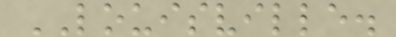LOUISVILLE.
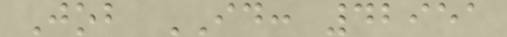Job ID: 42951
